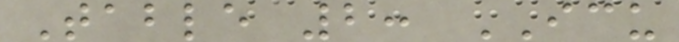Table 2: ICU
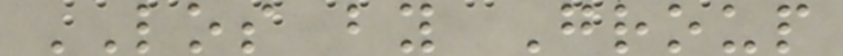LOS by Group
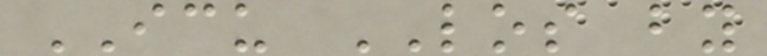ICU LOS by
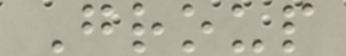Group
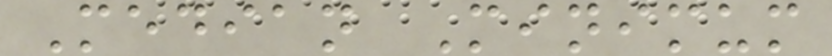Median Minimum
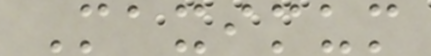Maximum
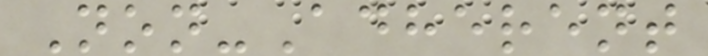Non-Adherent
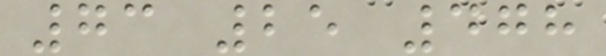73 25 478
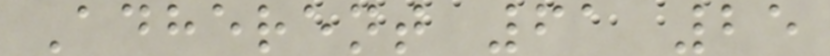Adherent 61 25
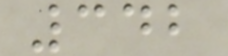342
